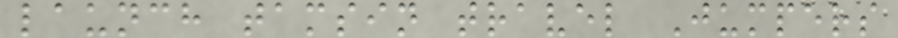launch tamsin travel Jumpers
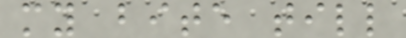my bite till
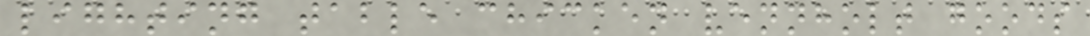lighting table chicken vennholt goods
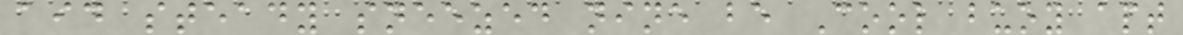aid steady sneezed nine be Cool buoy apt
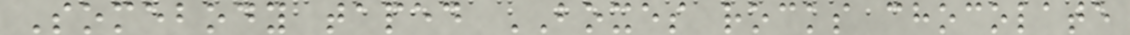Somebody taped BOXES rocks chocolate
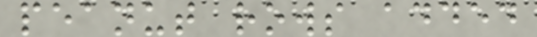peanut rows added
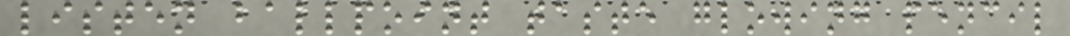listen ballpoint taste glowing pencil
